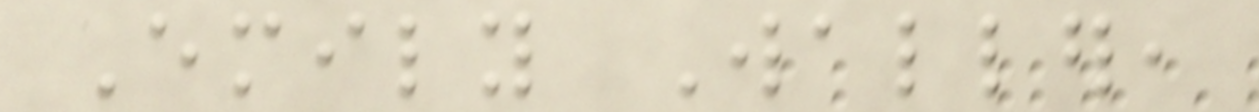Emily Waller,
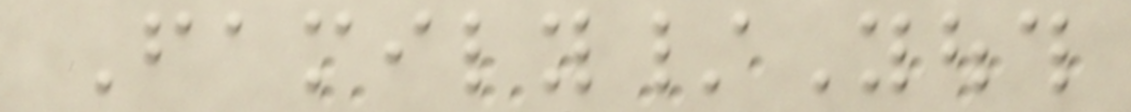Family/Youth
